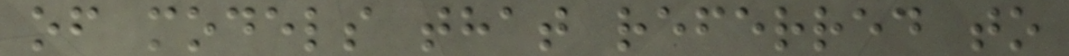of models that referred to
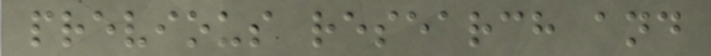previous research and
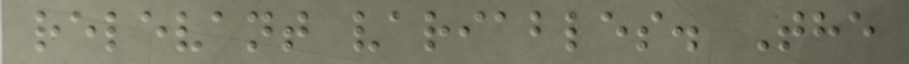relevant variables. The
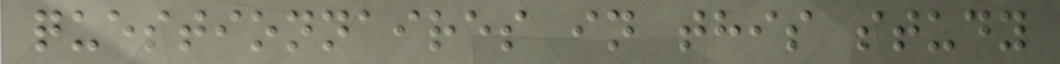questionnaires in this study
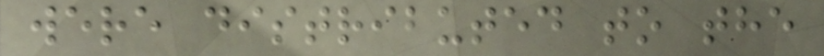were distributed to the
